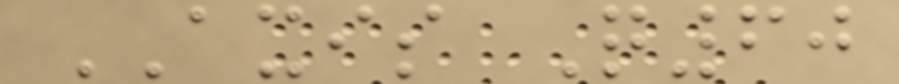AXIS Q60
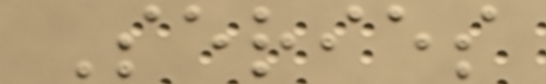Series
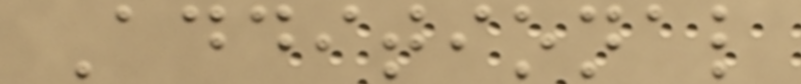Additional
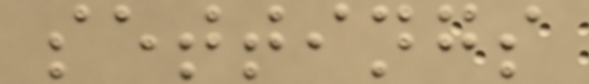settings
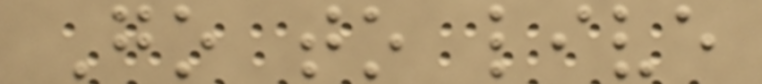Go to live
